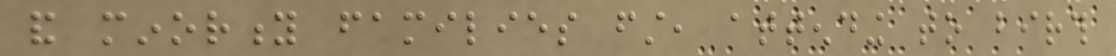and minority families first, attending to birth
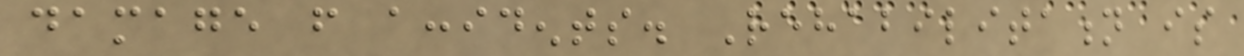damage from accidents. Rehabilitation is
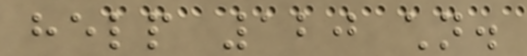help 120 children.
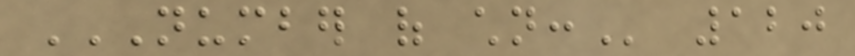NUMBER OF CHILDREN: 120
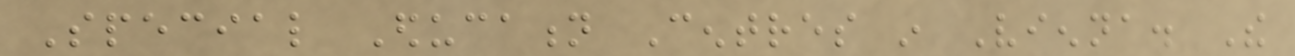Special Education Centres in Vienna. The
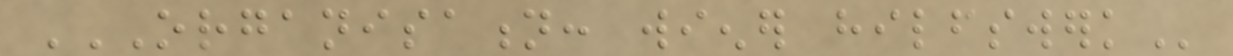ORGANISATION: WIENER HILFSWERK
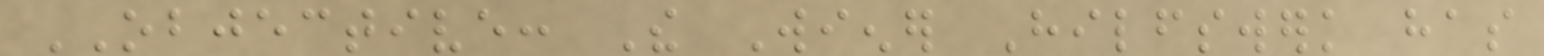OBJECTIVE: The Wiener Hilfswerk has
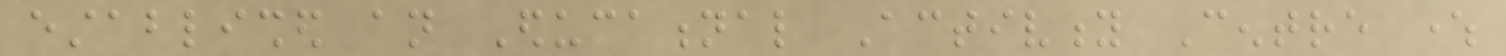established an Educational Activity Centre where
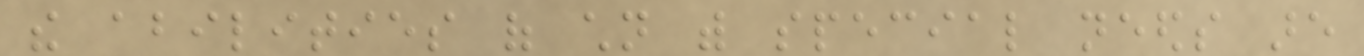the abilities of children with special needs are
